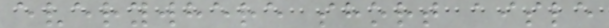everywhere short aisle
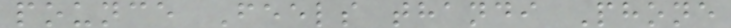pounce Feels thandi Phone
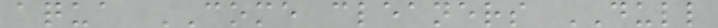aqua COME cleaners DULL
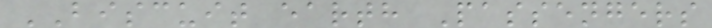BISCUIT earth Passengers
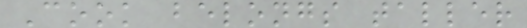Cook belongs taller
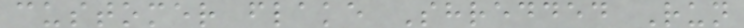customer flake Shredded Run
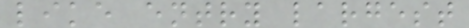like entry largest
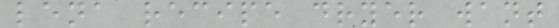lena recipe dryer want
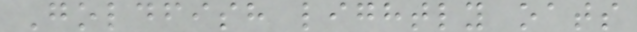Goldfish lightly oats
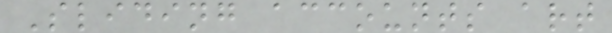Sliding accounts art
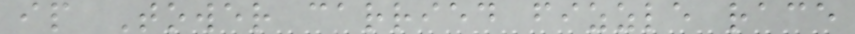ip Tower carried fizzle race
